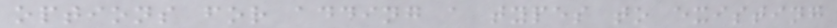options for adding a types to existing
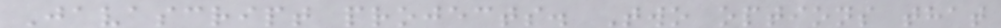Javascript projects. Two options that
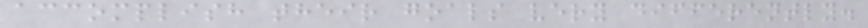accomplish their goals very differently.
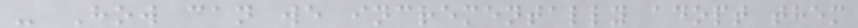- How can we incrementally adopt them
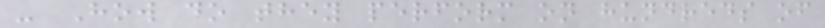- How do they perform on hundreds of
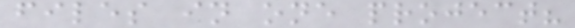files in one project?
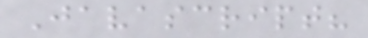Javascript?
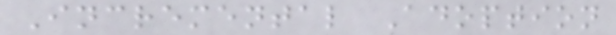Incremental Adoption
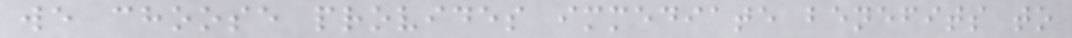we choose provides immediate benefits to
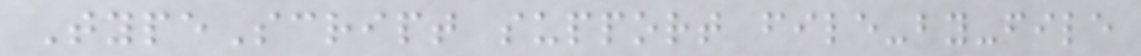TypeScript support file-by-file
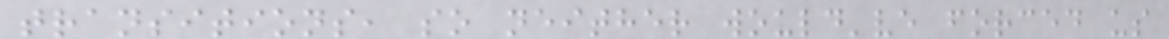transitions, so neither would've forced us
